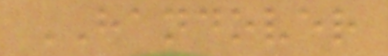HANDOVER
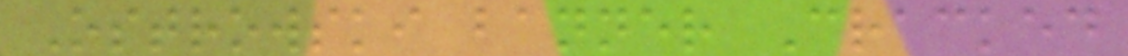Ostrowski banner Cracked
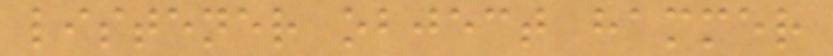listener object hammer
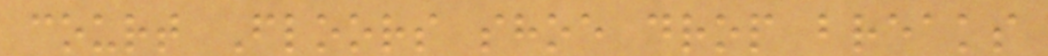court Floors shoe drop breaks
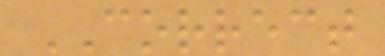CORRECT
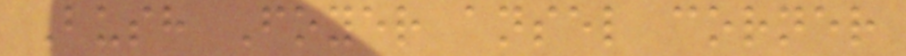Bush Foyer ansel corner
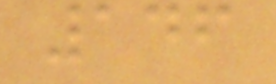146
